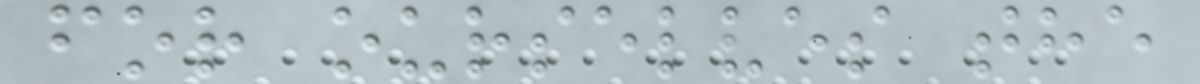for ourselves the
